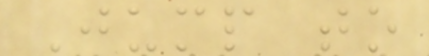Jump to
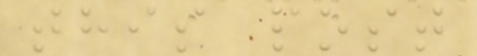this post
